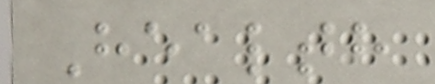Health
